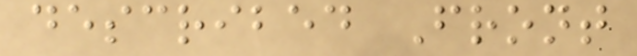described Front
